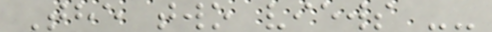The two views --
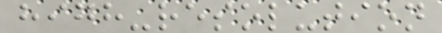high-resolution
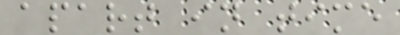apart in time
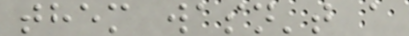them wasn't a
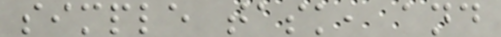simple task, and
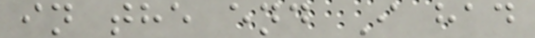in the end I had
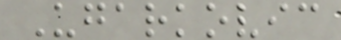Ugarkovic
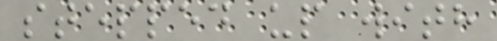stepped up with
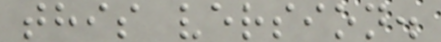this version.
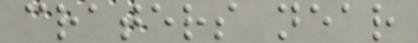craters near
